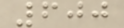600
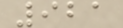921
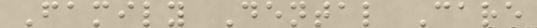Family Dental Care
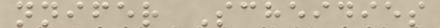nnifer Scheidies
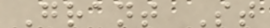Grant St
